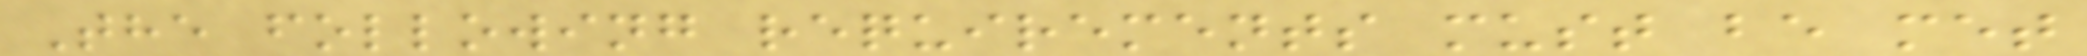The following requirements must be met
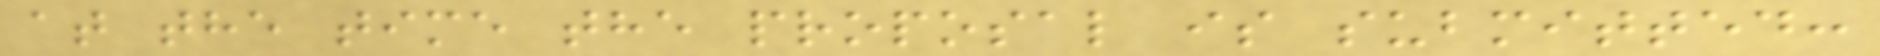at the time the proposal is submitted:
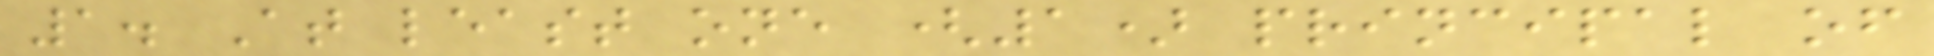1. At least one (1) principal of
